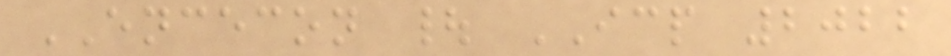ENCECON | ICP 2022
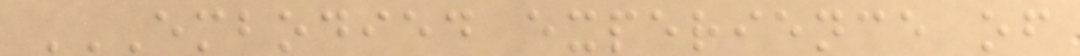EMBODIED EXPERIENCE OF
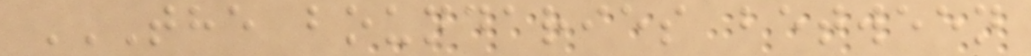THE BOUNDARIES BETWEEN
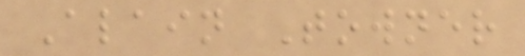Alain Towner
